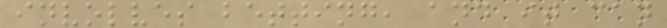involves betting, and it can
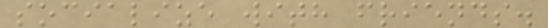socialize with friends.
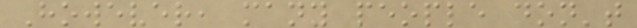However, many people don't
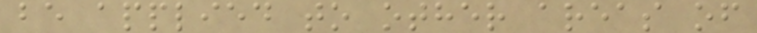be applied to other areas of
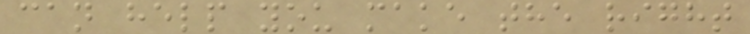can help you make the right
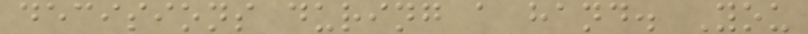decisions during a hand. You
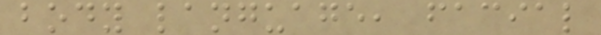body language, facial
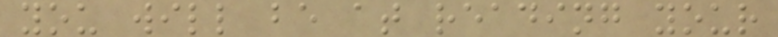you will be at reading your
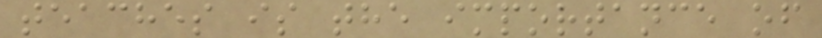teaches is the importance of
